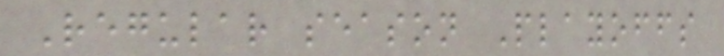Regular season Playoffs
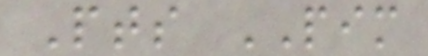Pts PIM
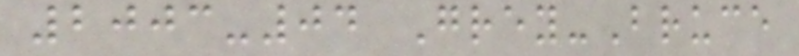2003-04 Grey-Bruce
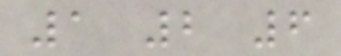1 2 6
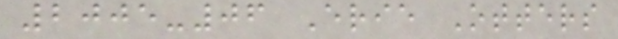2005-06 Erie Otters
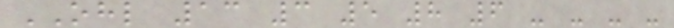OHL 13 3 5 8 6 - - - -
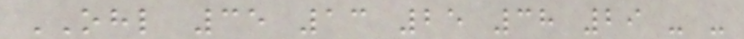OHL 35 13 25 38 29 - -
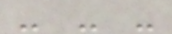- - -
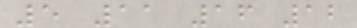5 11 16 12
